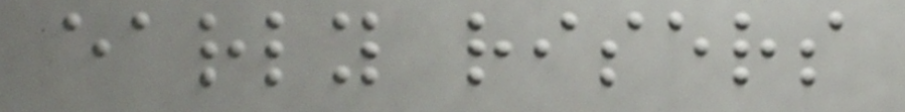early risers
